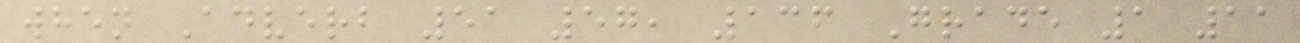when Adverb 51 57, 136 Grade 1 11
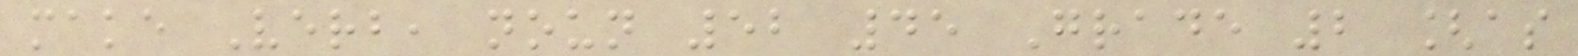make Verb, noun 52 45 Grade 2 [as
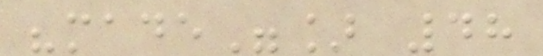"made"] 48
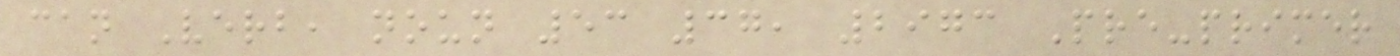can Verb, noun 53 37, 2973 Pre-primer
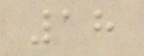18
